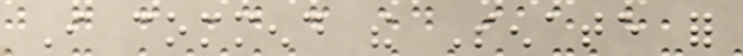I commend the Senate for
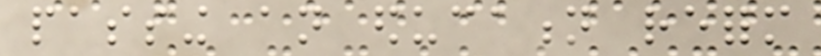passing an education reform
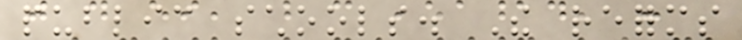public schools. The reforms
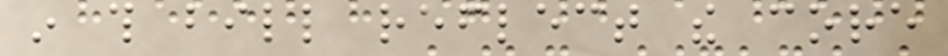in this bill reflect the core
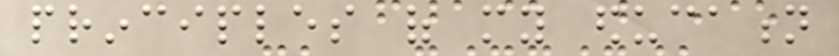principles of my education
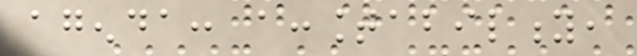agenda: accountability,
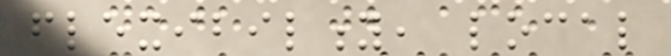flexibility, local
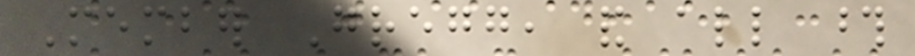Member Gregg, and all those
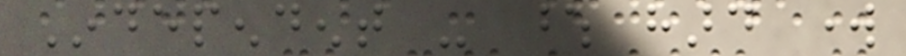Independent - whose hard work
